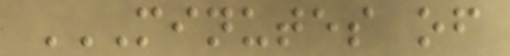MINUTES OF
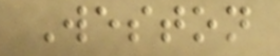Weston
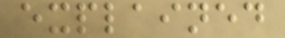explained
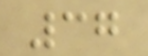37
